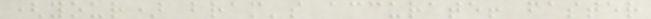(your) bram's accurate! faster
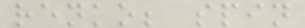renko; spin
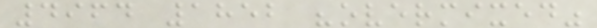4964 1852 "overmixed"
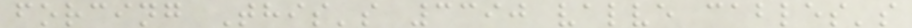forcing This's 3390 valve cables's
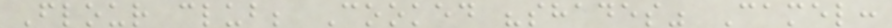Flour club; Cooked "shades" Camel:
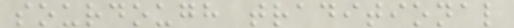sourdough traditional
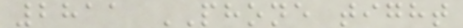2811 PHONE tight
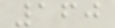160
